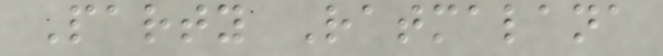Party Ratmalana
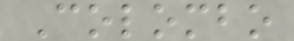Colombo
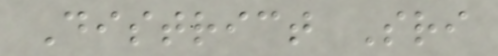District Sri
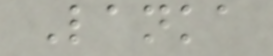Lanka
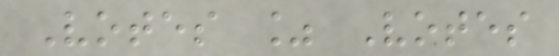Votes % Votes
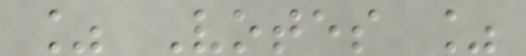% Votes %
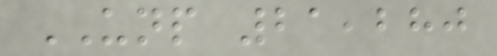UNP 21,280
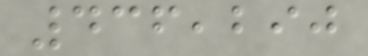436,290
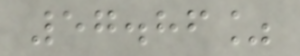57.86%
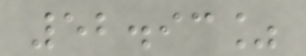52.93%
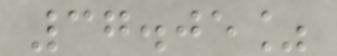37.05%
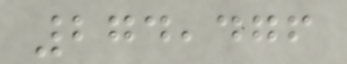274,476
